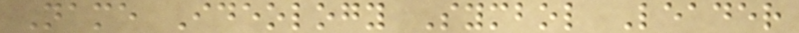Name Ideology Symbol Leader
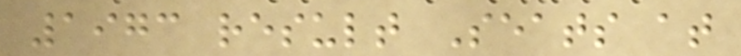1973 result Seats at
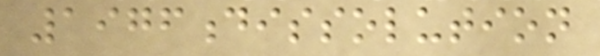1976dissolution
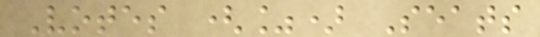Votes (%) Seats
